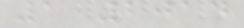1 2014
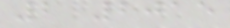2 2015
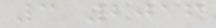3 2016
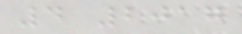4 2017
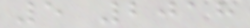5 2018
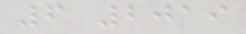6 2019
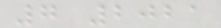7 2021
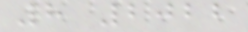8 2022
